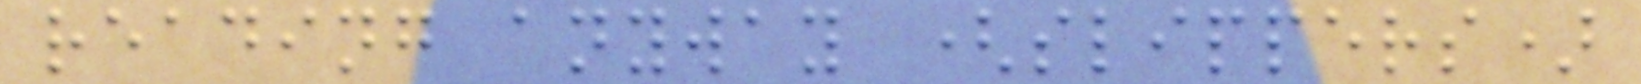reading anyway (slippers)
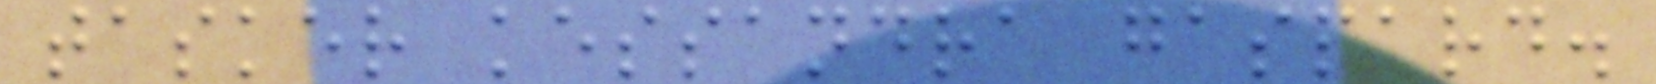tasker kessandra gaspard.
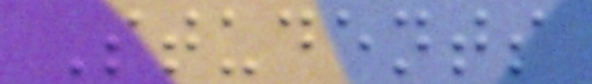Students
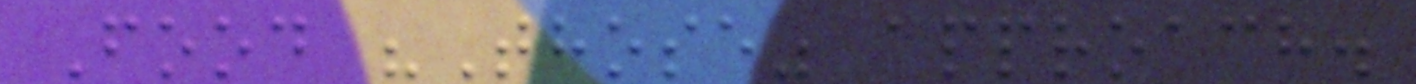Food "Those" approach.
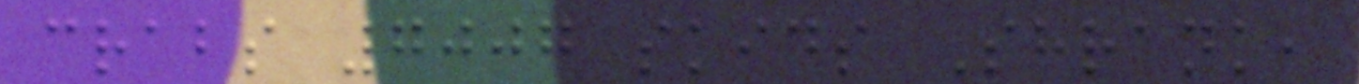crabs 7007 skids Shrank,
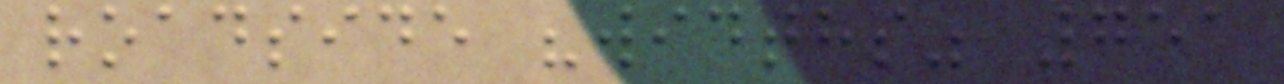roadside "widths" 751
